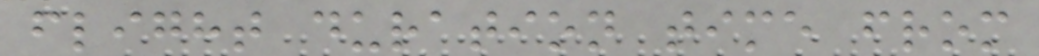flight duration time from
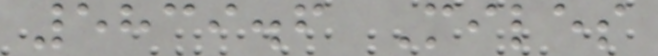5839.6 Miles
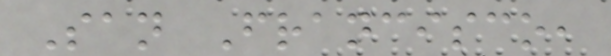San Francisco,
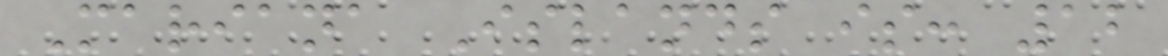Mariana Islands is: 12
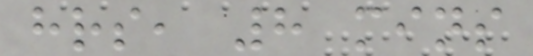hrs, 8 mins
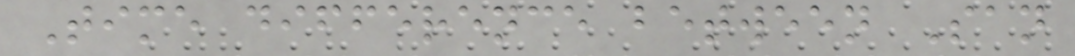Time difference between San
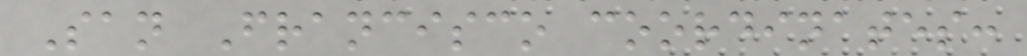San Francisco coordinates:
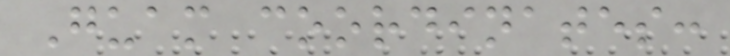Guam coordinates:
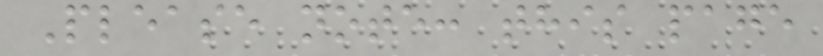Please note: this page
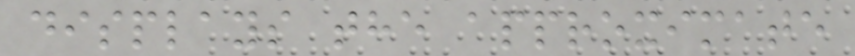displays the approximate
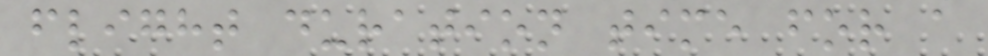flight duration time for a
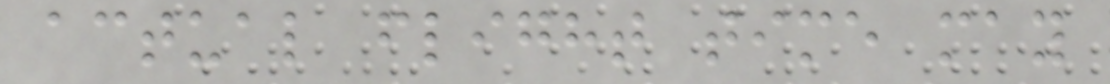actual flight time may
